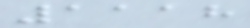1118
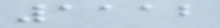1112
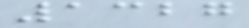1327
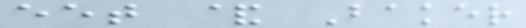eet & Baker
